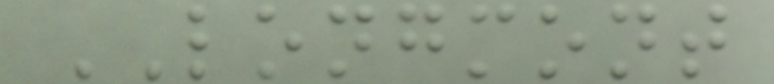LONGMONT
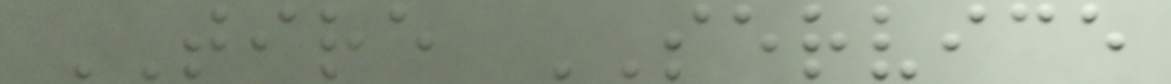TIRE SERVICE
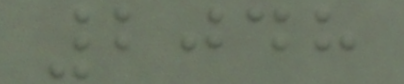2048
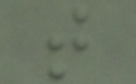t
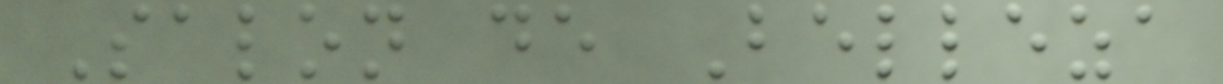Salon de Belleza
